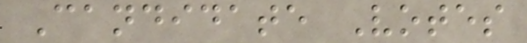Candidate Votes
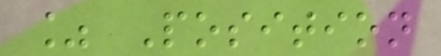% Position
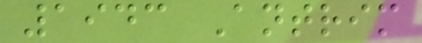1943 Antrim
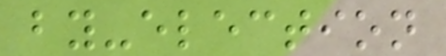by-election
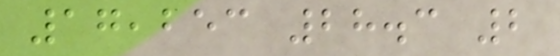17,253 28.3 2
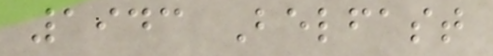1943 Belfast
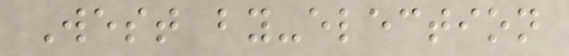West by-election
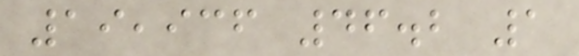19,936 46.2 1
